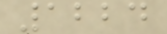1224
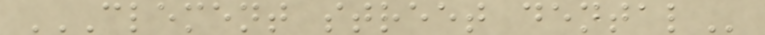CLEMENT STREET DENTAL
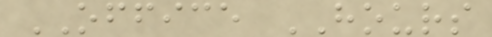OFFICE HOURS
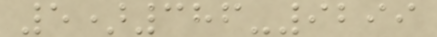5)386-9299
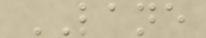LANE
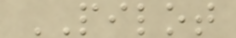PILOT
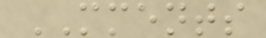MMENTS
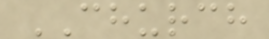CHURCH
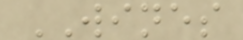WINES
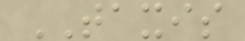TAXIS
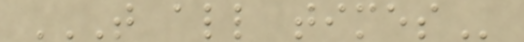T ALL TIMES
